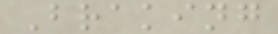Braking
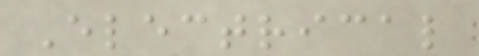Electrical
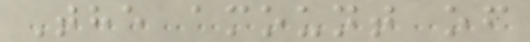The amount of
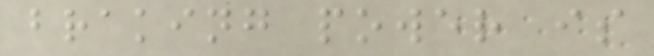braking power is
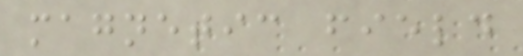magnetic field
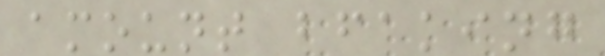amount bfaking
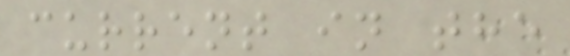current in the
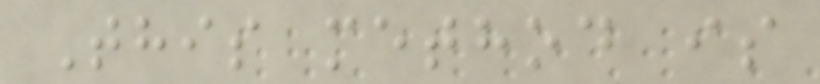This method is
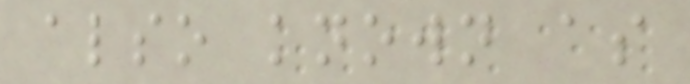also known as
